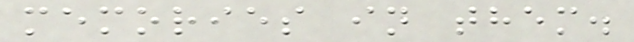memories in them.
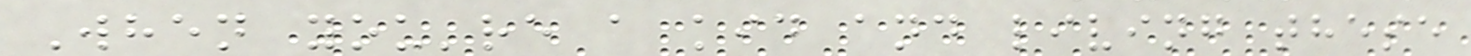When you're a kid and living these
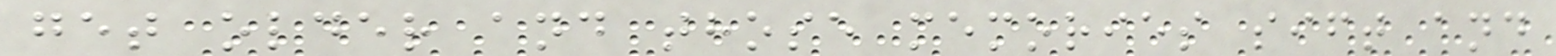get older and those memories sift and
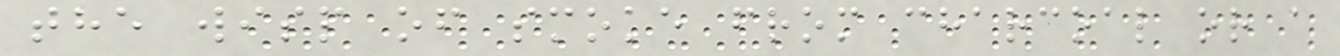the wisp of smoke from charcoal or a
